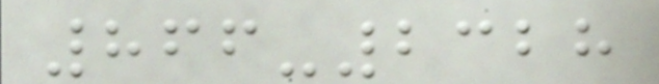866-2328
